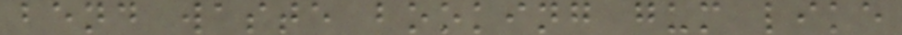bend waste booking gum like
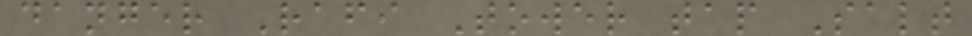danger Rafi Tower tap Salt
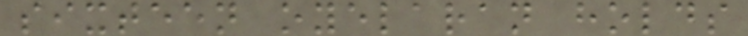sixteen oyelaran holds
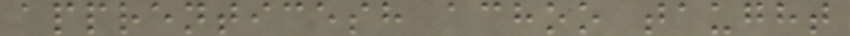apprenticesh achoo taught
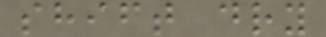shift dry
